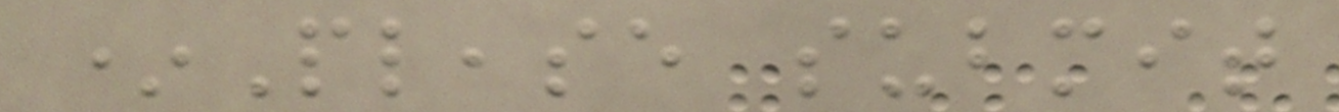*Please submit
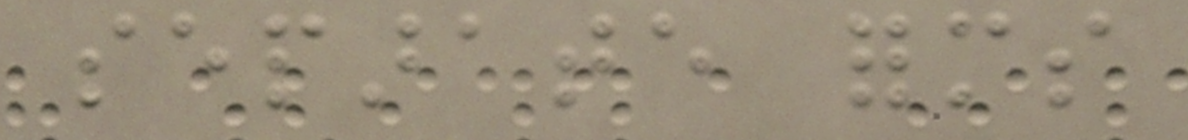separate forms
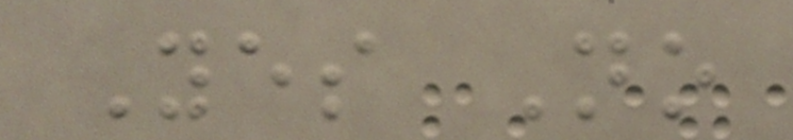Yes No
